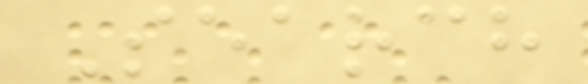Search
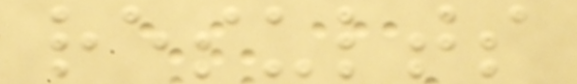results
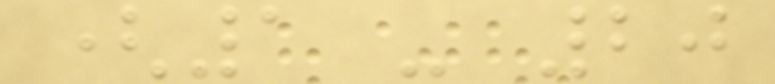(1 - 20
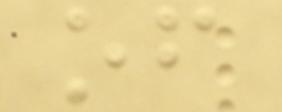of
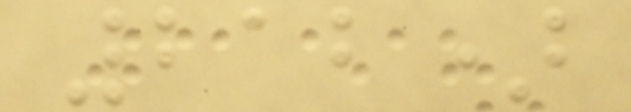212)
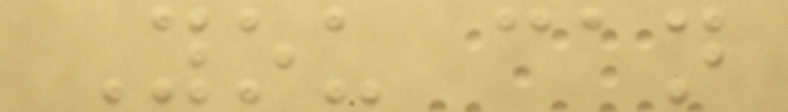You can
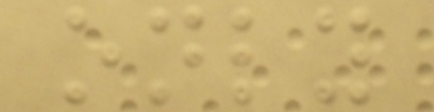only
